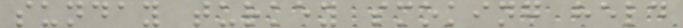sunday turkey smoking held
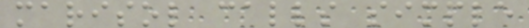marisol calls simple
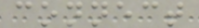connect
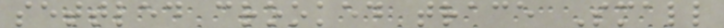settled crooked trace Small
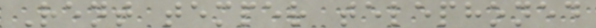Rent temper telephoned
